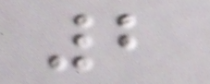2
